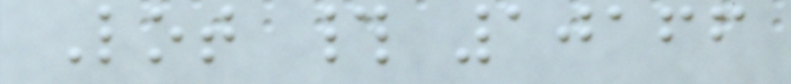Lot # 10166
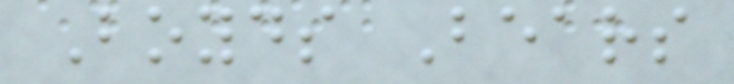Boyds Bears
